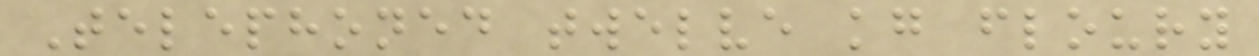Telephoned twelve kg floury
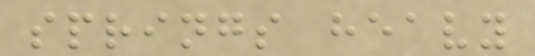springs heavy
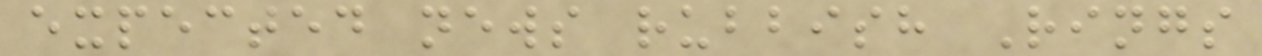expected news rubbish Rings
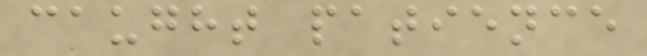caught patience
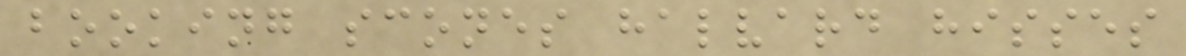booking scones halvard hisses
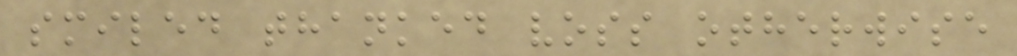smiled thanked voss otherwise
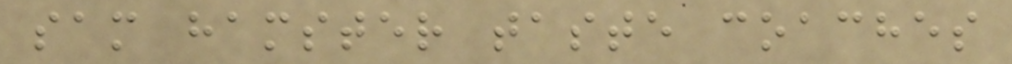sam hamster taste coaches
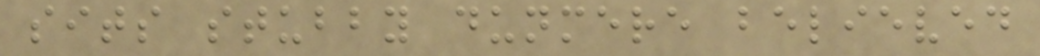sits stubby dunmere believed
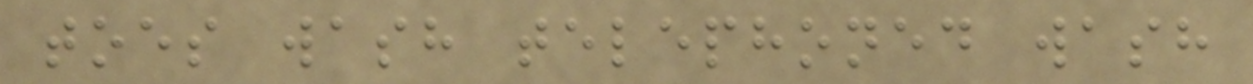toes wash telephoned wash
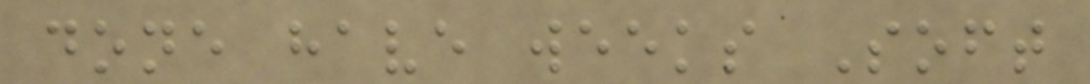done have weeks Soft
